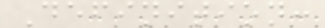Definition:
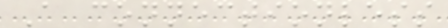A connectionless
